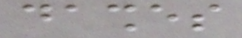dashes
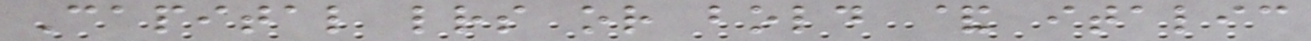Capital letters or bold & italic
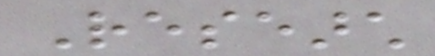Research
